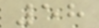58
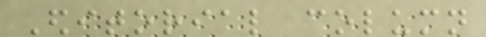Editorial column
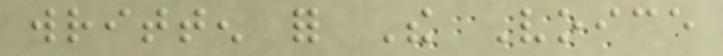written for The Voice
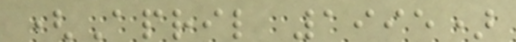(April 1995)
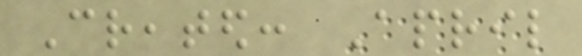Created: April
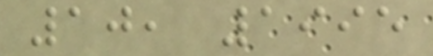10, 1995
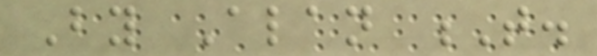By Alan T.
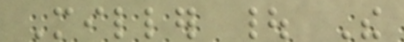Miller | The
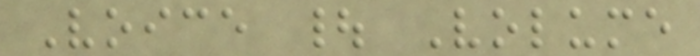Voice | Volume
